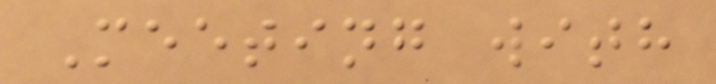Meeting with
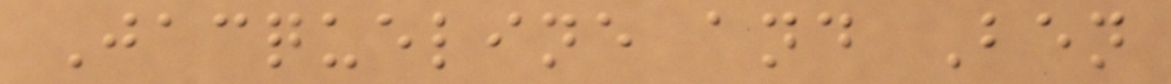Jacqueline and Ben
